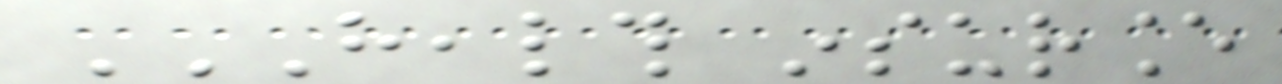HEALTH INSURANCE
